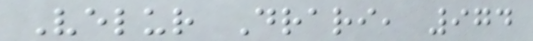Velur Drari, 974
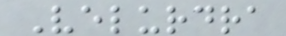Velurdra
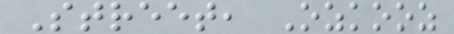Street, Ozkooz
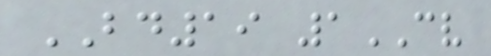BD19 1CV
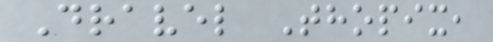Dravel Thopix,
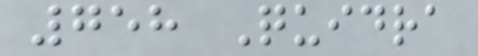758 Quidra
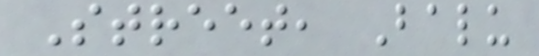Street, Balu
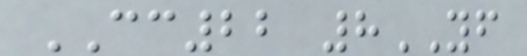CC22 8YF
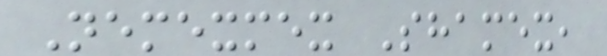Nemexmex Shamex,
